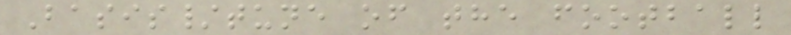Basis/tune of the football
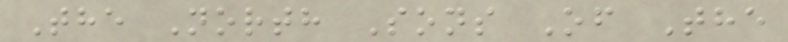The North Sons Of The
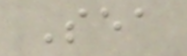Sea
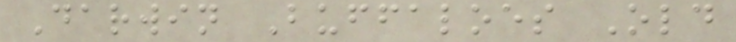Darwin Buffaloes Old
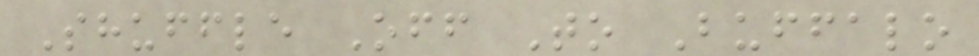Shuffle Off To Buffalo
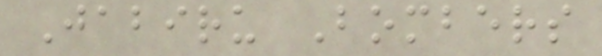Jabiru Bombers
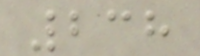238
